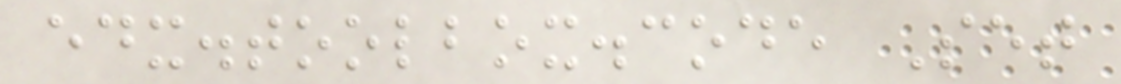edx.toolbox.code Set
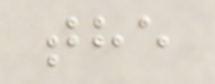the
